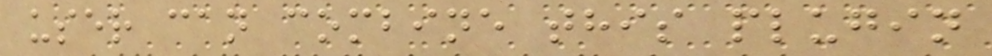user can combine this plugin
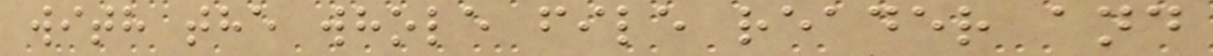with the whole file reader and
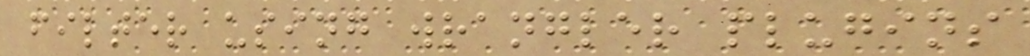filter using wrangler plugins
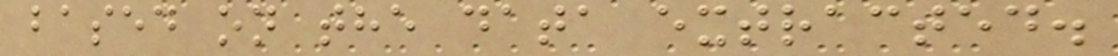based on the data extracted.
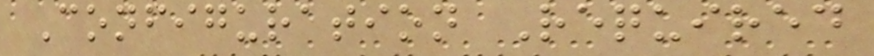Configuration Required
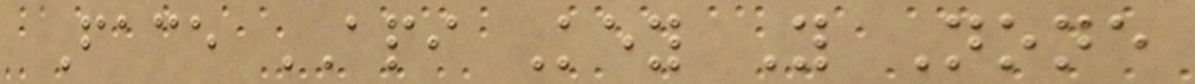Face API Key Y None
